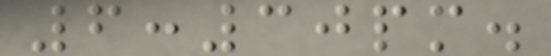6:30pm.
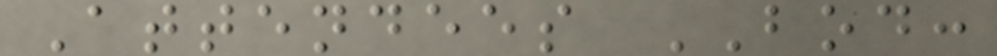Attendees BOD:
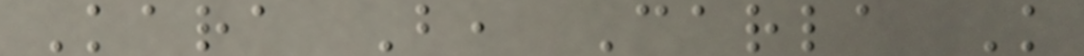Kara B, Carla K
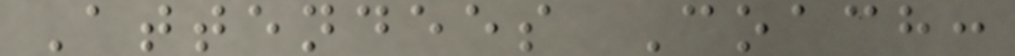Attendees Coach:
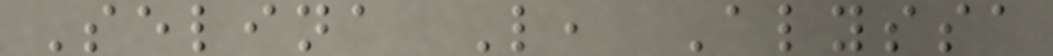Selina L, Alyssa
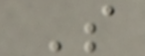S
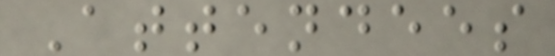Attendees
